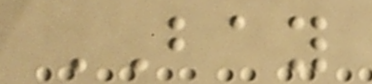BAY
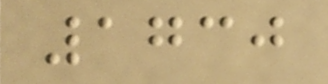1730
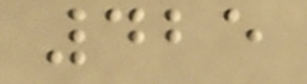425
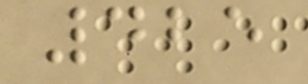425
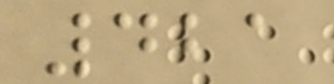421
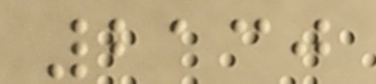2130
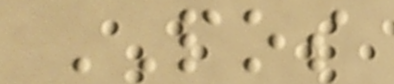POS
